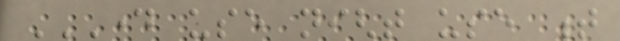DAY USE NIGHT USE T
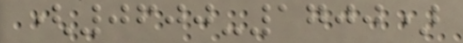(0600-1700)
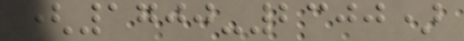(1700-2300)
